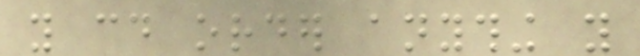you could order anything you
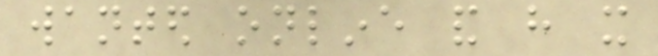wanted online and have it
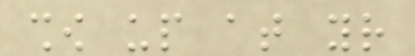show up at your
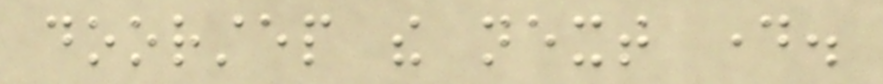doorstep the next day.
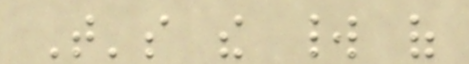That's the world of
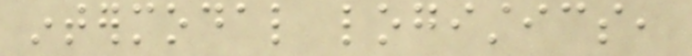intermodal logistics,
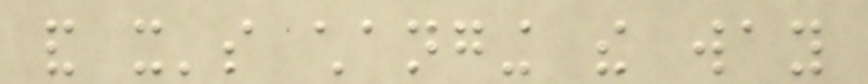and it's changing the way
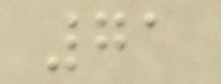71
